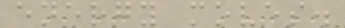energy moves.
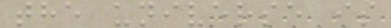the universe is
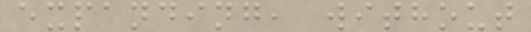expanding, without
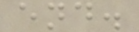end.
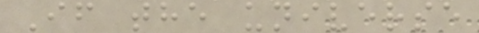If the universe
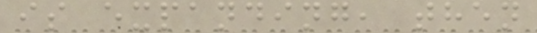is expanding, then
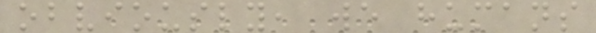obviously, we humans
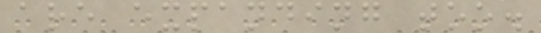are expanding too.
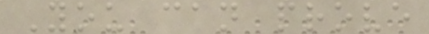You can prove
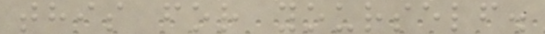this for yourself.
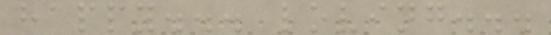happy... loving...
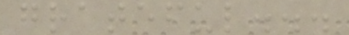grateful...
